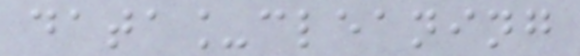data_cleaning
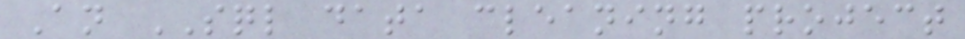An SQL data cleaning project
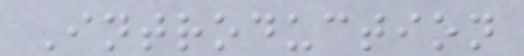Introduction
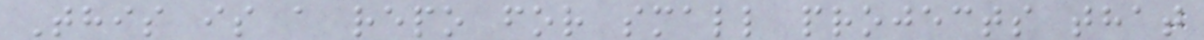This is a repo for small projects that
